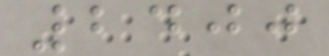2400
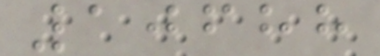10688
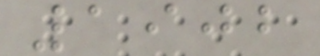1902
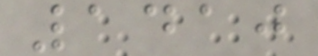1410
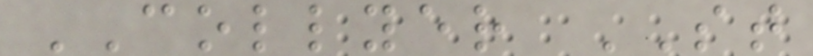COLLYER ST
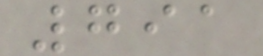791
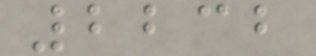2232
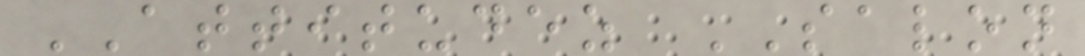ATTITUDEZ SALON
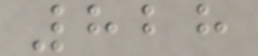828
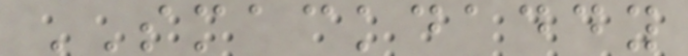SMACKDADDY
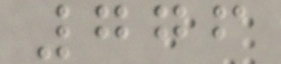776
